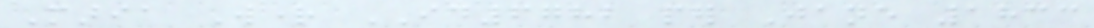Maria Wright ID6782 per Jane 1833
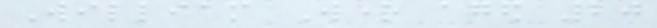William Wright aged 20
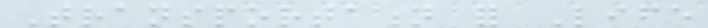Transportation for Life
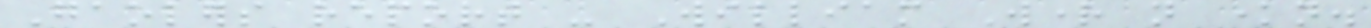Gaolers report - William Wright not known.
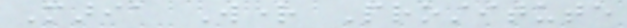Maria Wright Prostitute
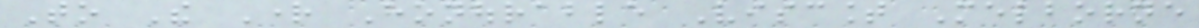To The Right Honourable Viscount Melborne
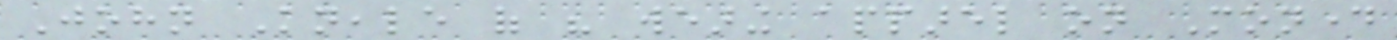John Kneale of his wearing apparel on Monday
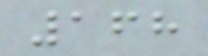168
